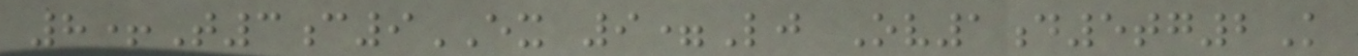8+T3c9EX 9=Lj Ov1d5tg2K
